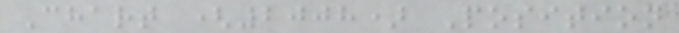Chart (2008) Position
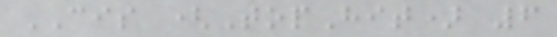CIS (TopHit) 6
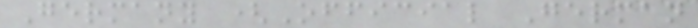Germany (Official German
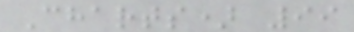Charts) 99
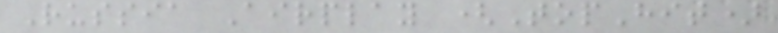Russia Airplay (TopHit)
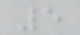5
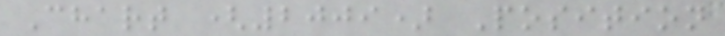Chart (2009) Position
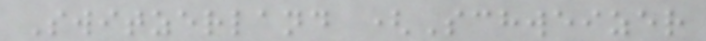Switzerland (Schweizer
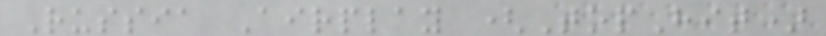Russia Airplay (TopHit)
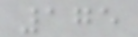175
